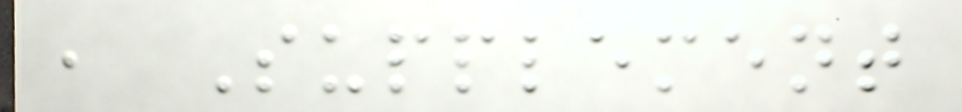, Supplement
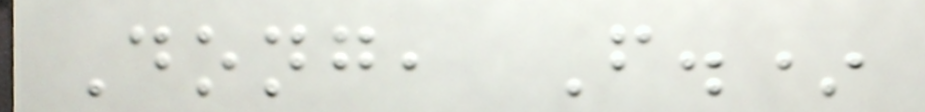Dong, F.*
